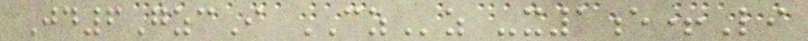Jd6GzcI CZz -x1e+Li
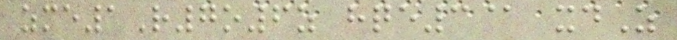zme1R7o6z hqe3@ xdZ
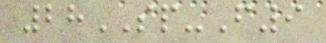28SP-F9
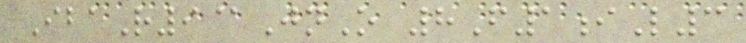IbaR9@JnO 8F1iL3
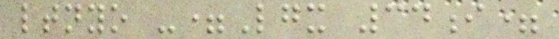ltnyo -=Lgx 34i=
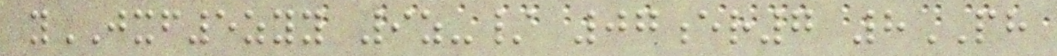yJXF5zyy 9z-/ 07er7 8PH
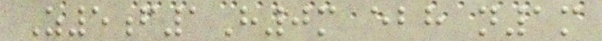Z5f1H0m ebh n1m
